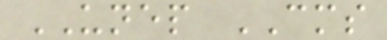UNEP CMS
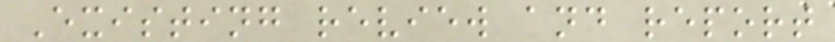Existing review and report
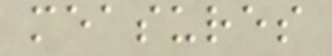measures
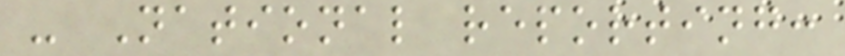- National reporting:
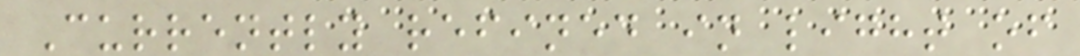Currently refined in light of
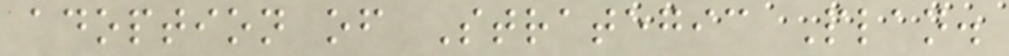adoption of Strategic Plan.
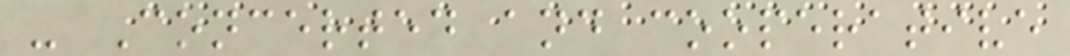- Concerted and cooperative
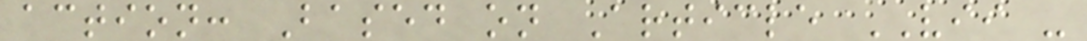action: Based on Article VII -
